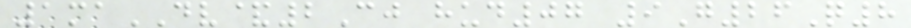1maDV&2Cj hud07 9G26Q8
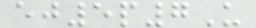ej5p7U
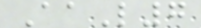AaL7
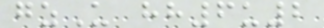gzU hh6u2
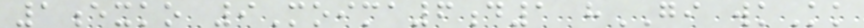1exko 9Moima6d1 hGI wkKk
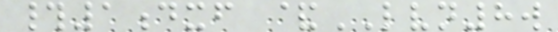#1dxf &LVN8w
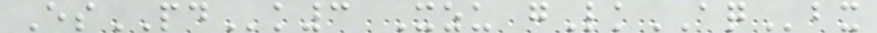EsPDk3 Xzu gLkAQbx
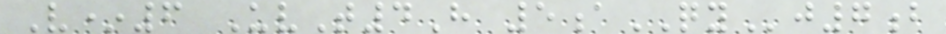V*6 UvT4H 5aQYj7b
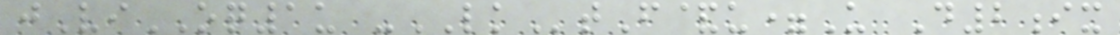jViOQ1u -LKtF&u=U D2ix
